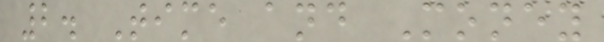2. Time and Money
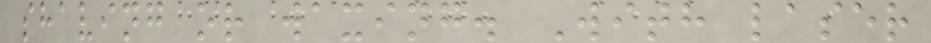shaving or waxing. With laser
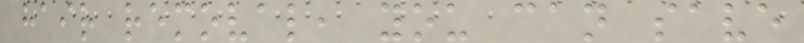hair removal, you can save
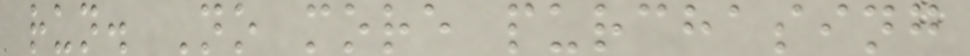run. No more purchasing
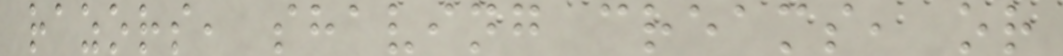razors, shaving creams, or
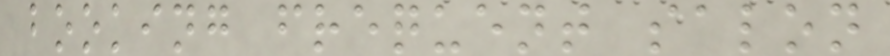booking frequent salon
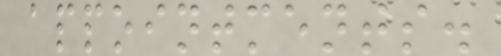appointments.
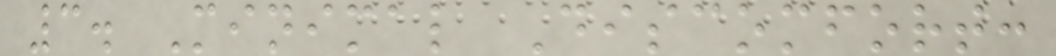3. Minimal Discomfort:
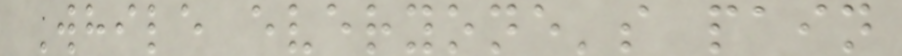While everyone's pain
